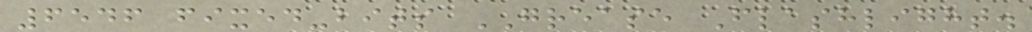6546 fixed-bits GREASE Flashlight.
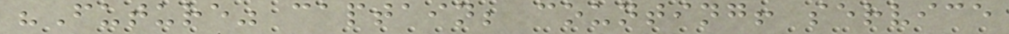"Future" captain; counting! service
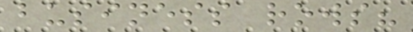business rows?
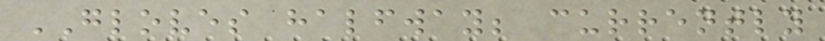GLOVES halfway; currently
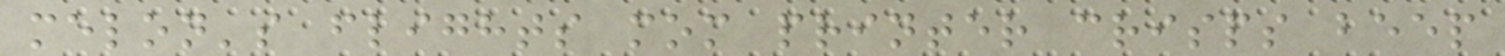melon's flights mom printer crisps beep
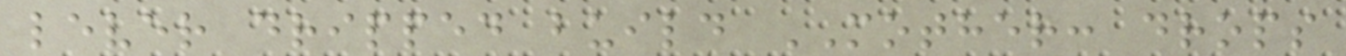lever dripped build MOTHER: drops
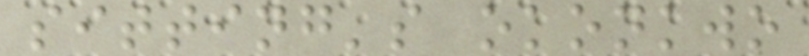sitting's okonkwo
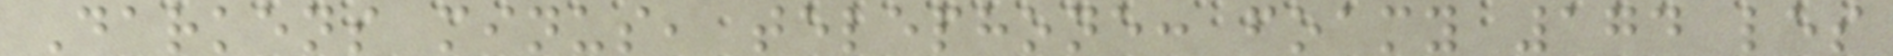Darkens minus, telephone: foamy 174 les
